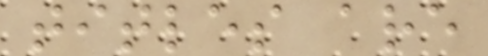titles are
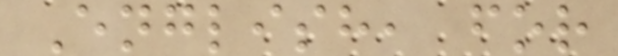English, for
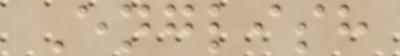English
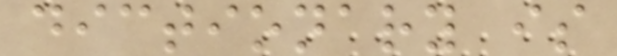dictionary is
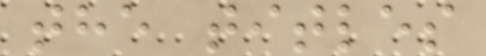the titles
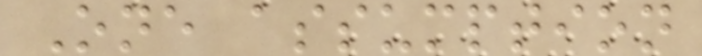One assumption
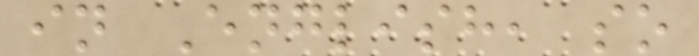in English, so
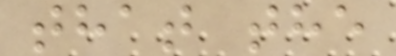that the
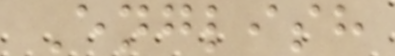English
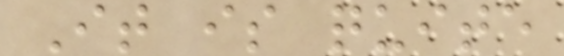It is quite
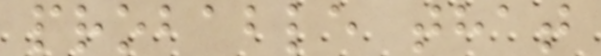probable that
